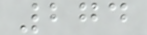274
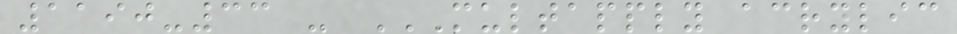1190-33 - MULTAPPLY ACRYLIC
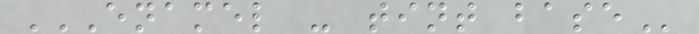ENAMEL - TINT BASE
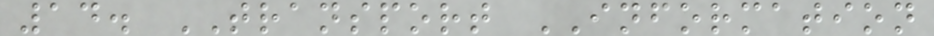14. TRANSPORT INFORMATION
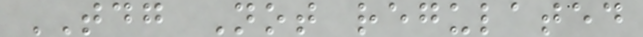TDG Not regulated
